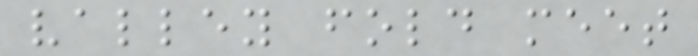valley fold meet
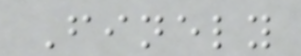Finely
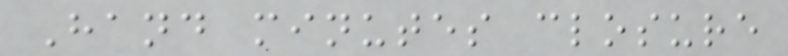Hand minutes closure
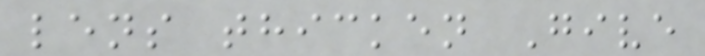lens thicken Give
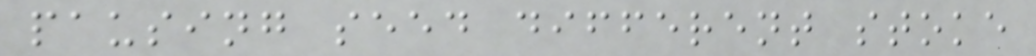pausing seed different stoke
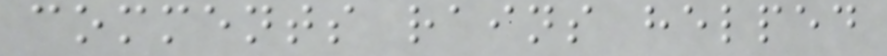comments rains helped
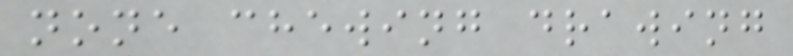none chewing drawing
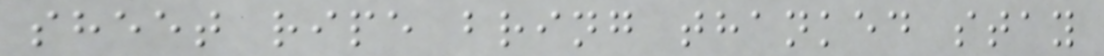sheet ripe bring thanked stay
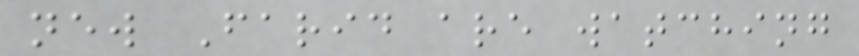new Farid are watching
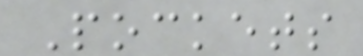Pockets
